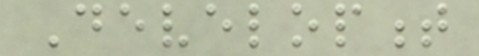Development
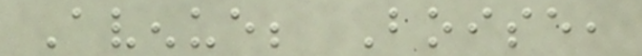Avenue; Boise,
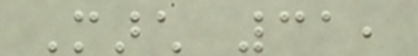March 31,
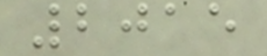2015
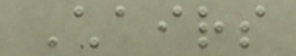Chairs
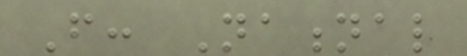From: National
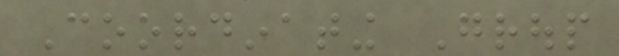Coordinating Group
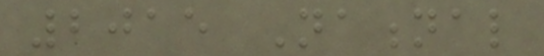2015 National
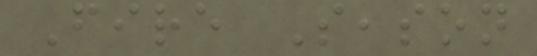Fire Season
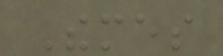Themes
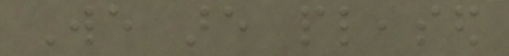We are pleased
